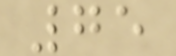75
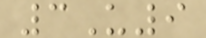3U9
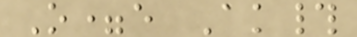O=e Ak#
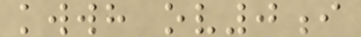kwwh ov0i
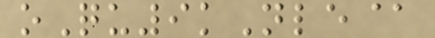oQu9kNle@
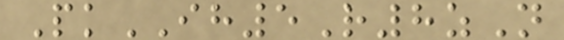PkIH5R8zN
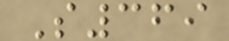S369
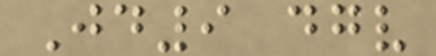Jd9 dgv
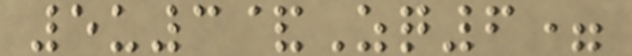5u3&Zq6=
